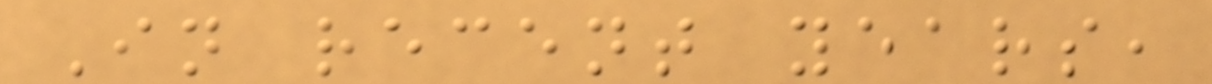In recent years,
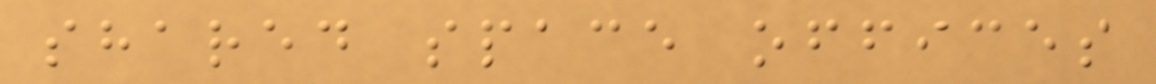shared space offices
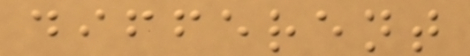different
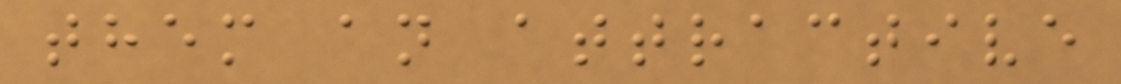them an attractive
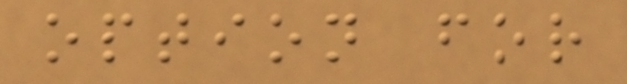option for
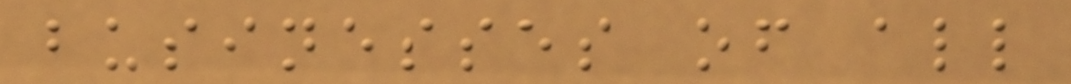businesses of all
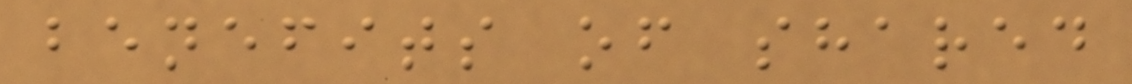benefits of shared
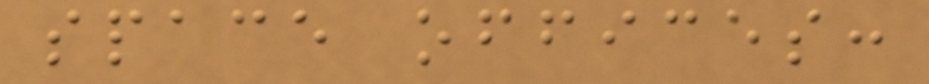space offices:
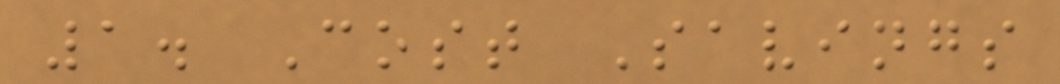1. Cost Savings
